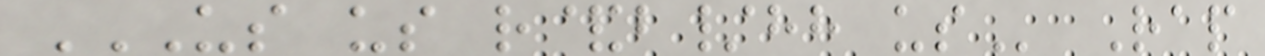US US R&B/HH US Rap
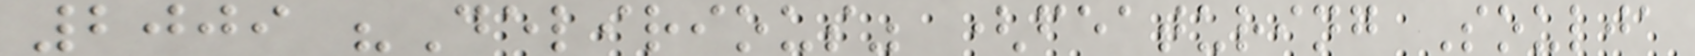2009 "Delirious" (featuring Soulja
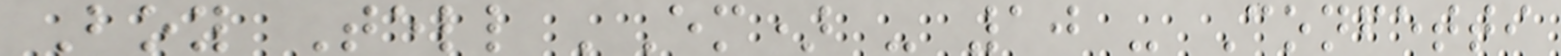Boy Tell 'Em) - 10 - Confetti
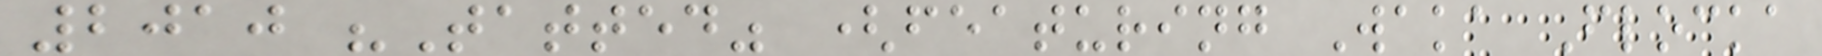2010 "Tatted" (featuring Waka Flocka
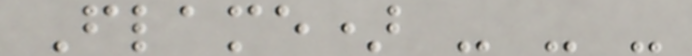Flame) - - -
